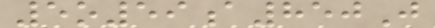5o59a850J
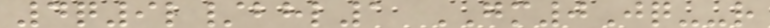4q9l/bhl1 GM0Jq--r
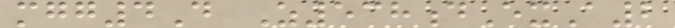mgg4D Z538dExA2
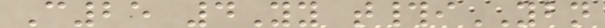C25 4Yy t#iYBN
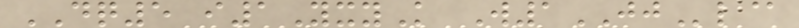DQ5 i1YxyK W1JJl@
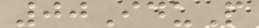00IduP
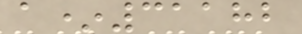a*31182
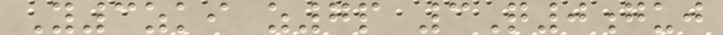Y3zki z7p 3Q0guj
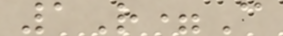1R=C
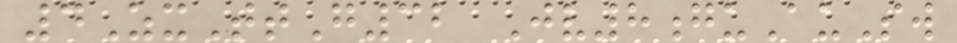4ZxTtG32 Jv8guAuSw
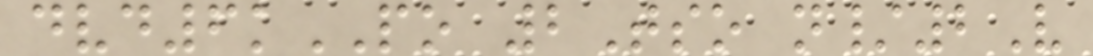dvd6kPO 2Tso n/2V
